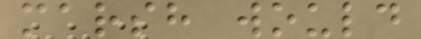marsh would
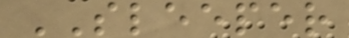SLEEPER
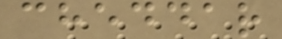cheddar
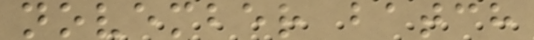november batch
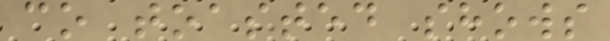co toasted shows
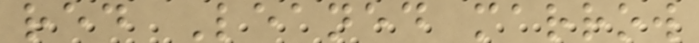red Leaned marrow
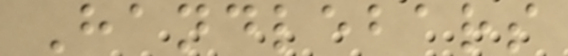Handlebars
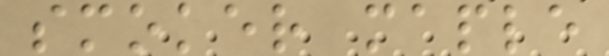smoker maple
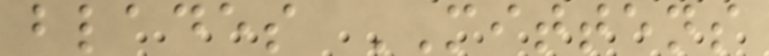blades MITTENS
